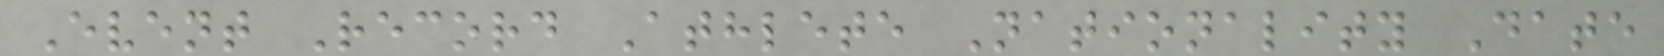Event Record Athlete Nationality Date
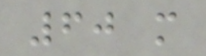60 m
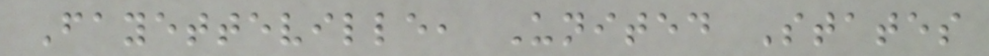Fayetteville, United States
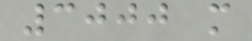3000 m
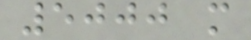5000 m
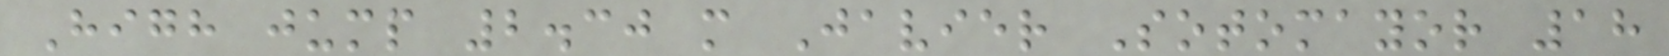High jump 2.30 m Javier Sotomayor 18
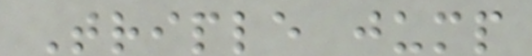Triple jump
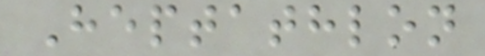Heptathlon
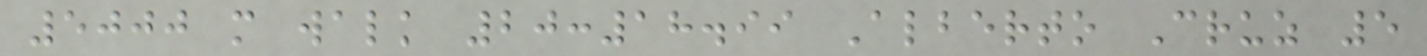5000 m walk 20:18.99 Alberto Cruz 5
